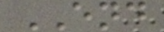END
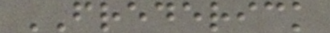FREDERICK
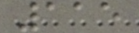115
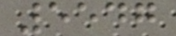5547
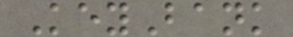KeyBank
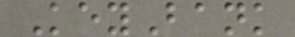KeyBank
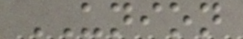UNION
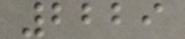2229
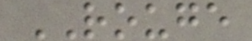ROUGE
